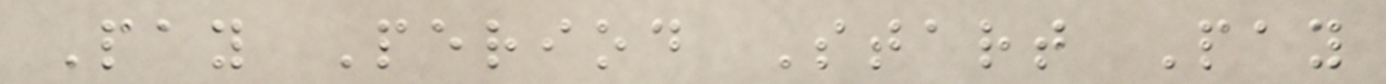Pay Period Start Pay
